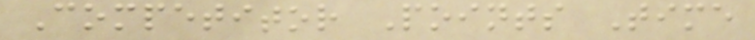Competitor Points Time
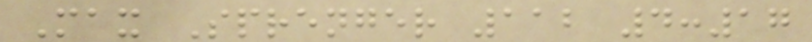Max Sprenger 112 4:17
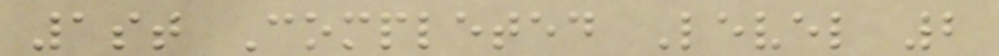1st Completed Level 2
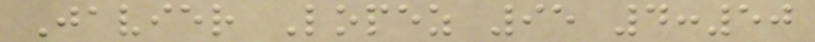Javier Lopez 95 4:50
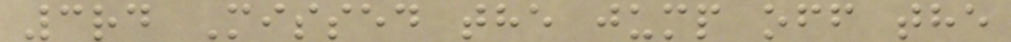3rd Missed the jump off the
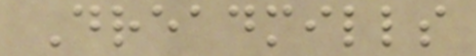Dreadmills
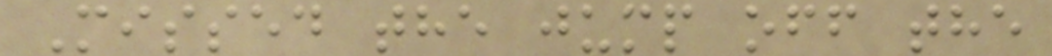Missed the jump off the
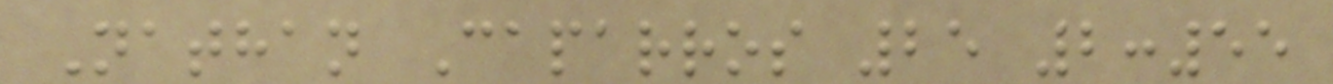Nathan Caparros 25 2:55
